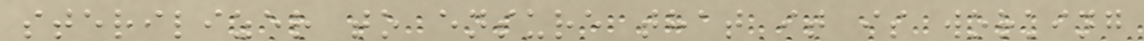sterilizer to ensure that it is working
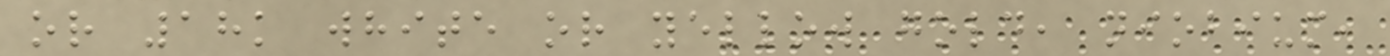or 18k white or yellow gold, niobium,
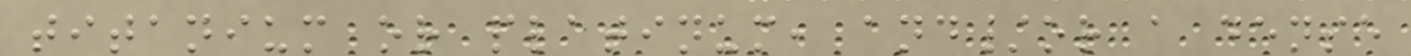titanium or platinum, and/or a dense
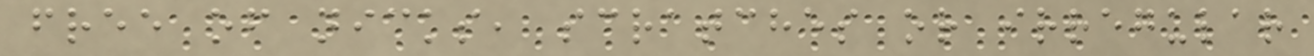free of nicks, scratches or irregular
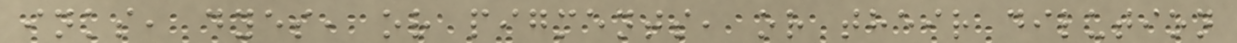inks, dyes, or pigments, or their dilution
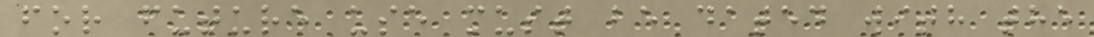for future use must be dated with the
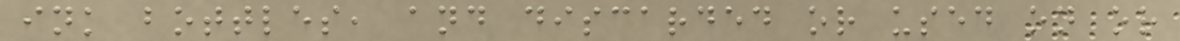ink bottles, and discarded or used on or
